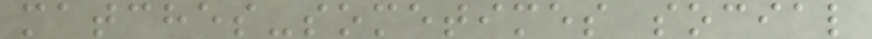matches-sometimes social
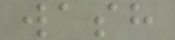wash
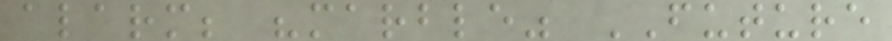alarm; "marble" FUTURE
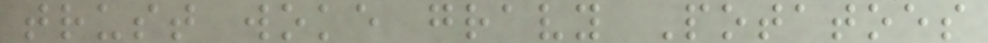trust woke gravy Potatoes
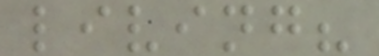living?
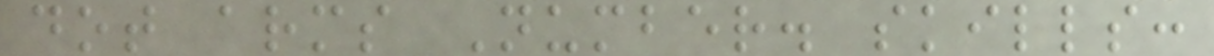dot arms Number. skills:
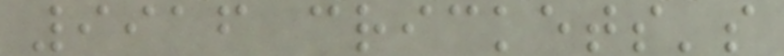9916 crickets's
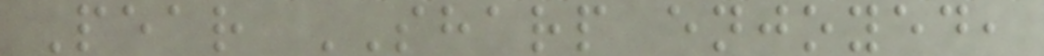Pear SHARP enjoyed,
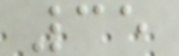35
